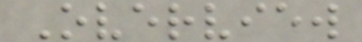Overview
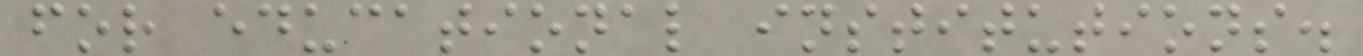for educational institutions.
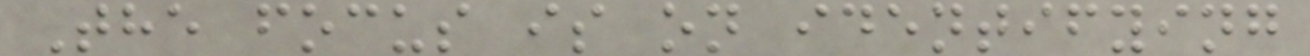The focus is on identifying
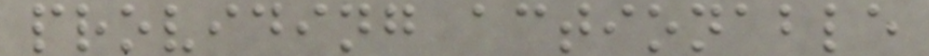providing actionable
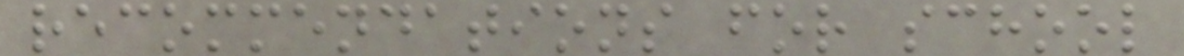recommendations for school
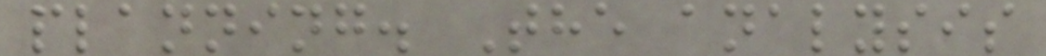planning. The analysis
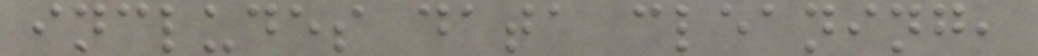includes data cleaning,
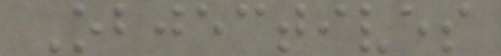Objectives
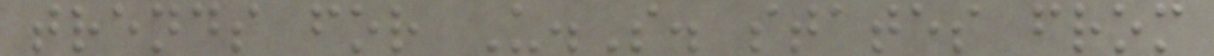trends for U.S. states from
